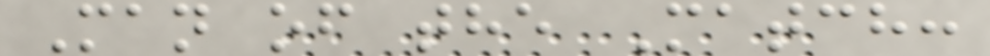Man of the Match:
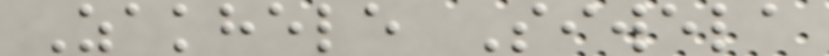Zakhele Siwela
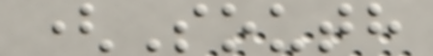(South
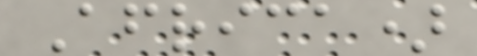Africa)
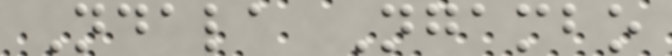Ndala Ngambo
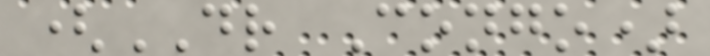(DR Congo)
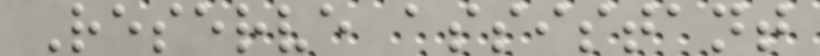Reserve assistant
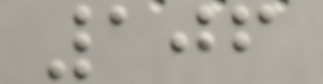106
